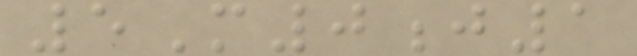5M0j1
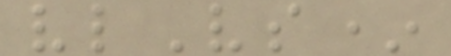vlVs*
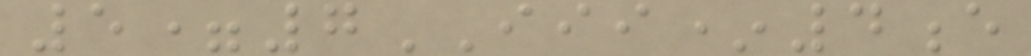5=7III*4e
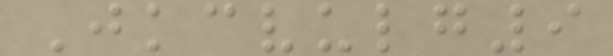Jkcvulg9
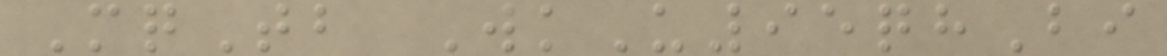MqTb WkU95qhBi
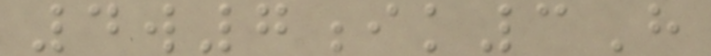4w7ik3H
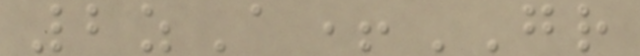2zA+GR
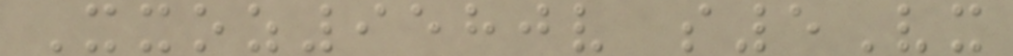Xxoz9580v s5Vx
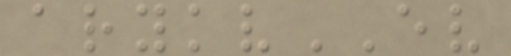arykvEV
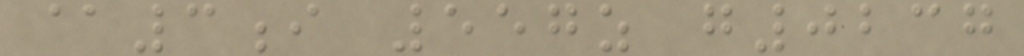@3i 557z g0237
